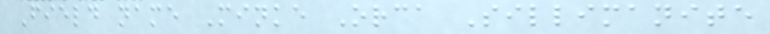Field name Minke Orca Sillimanite
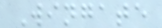Wingate
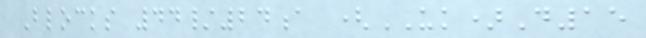Blocks 44/24a (UK)D15
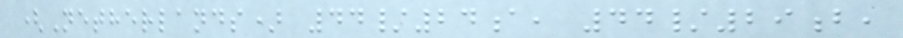(Netherlands) 44/24a, 44/29b,
